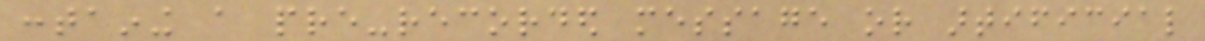containing a pre-recorded message or artificial
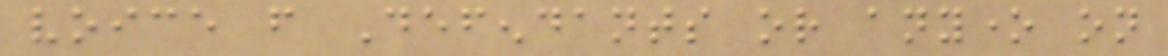voice from Defendants or anyone on
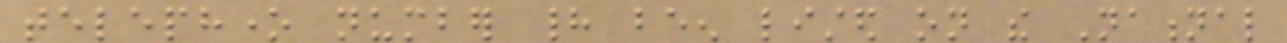telephone number had been listed on the National
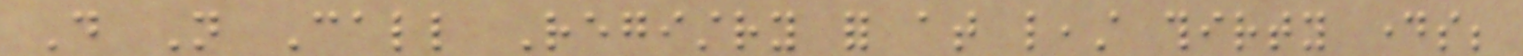Do Not Call Registry for at least thirty days;
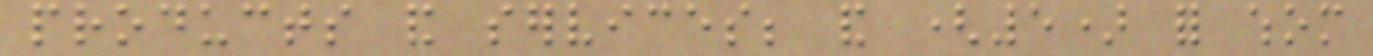products and services; and (5) for whom
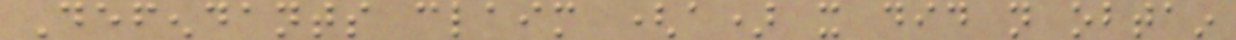Defendants claim (a) it did not obtain
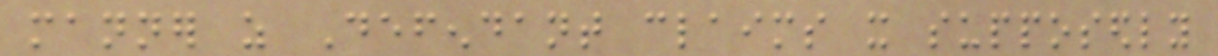manner as Defendant claims it supposedly
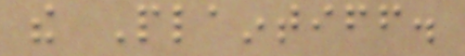the Plaintiff.
